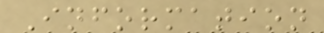Information
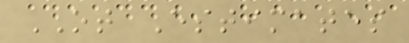OT Estimates
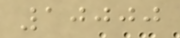10000
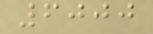6000
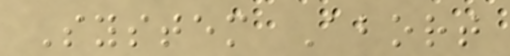System Abort
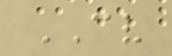CV
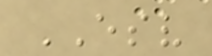ESV
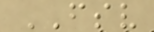FSV
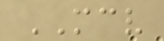MCV
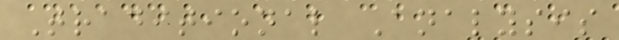Traditional Analysis
